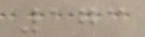173
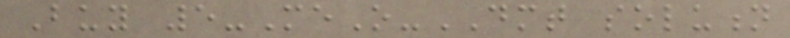Buy 5-MeO-DMT solution
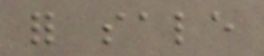for sale
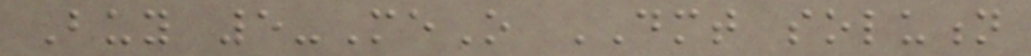Buy 5-MeO DMT solution
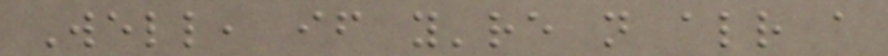Well, if you're not already a
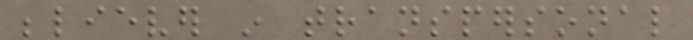believer in transpersonal
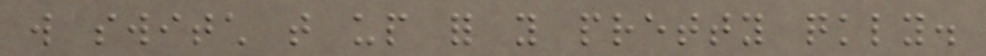will switch that up for you pretty quickly.
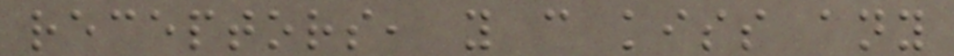receptors, you can kiss any
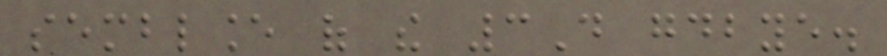semblance of the 3D goodbye.
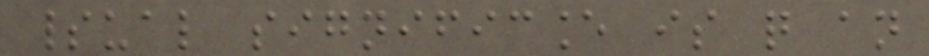spiritual significance is quite an
